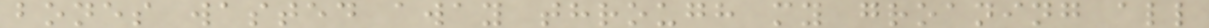bones wasted away through my groaning all
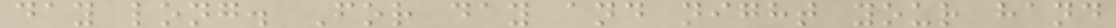day long. For day and night your hand
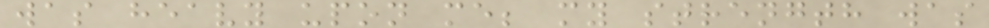was heavy upon me; my strength was
